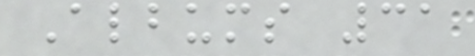Albums 31
